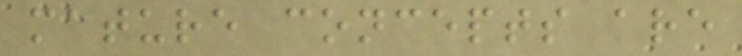mature concepts are
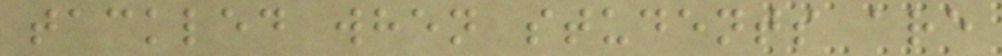tackled when students are
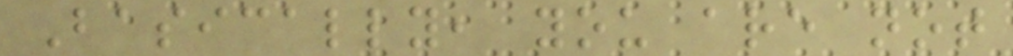Basically, you are not
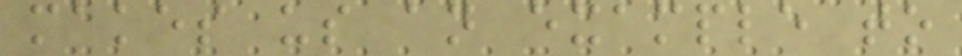makes us an example to
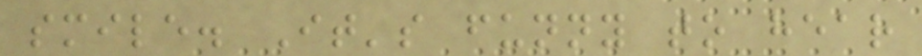smile. It's funny to hear
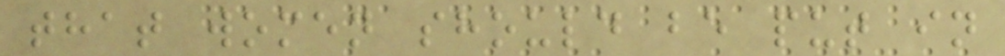that women should be put in
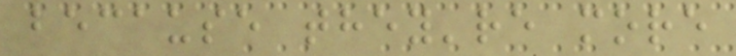because they're more
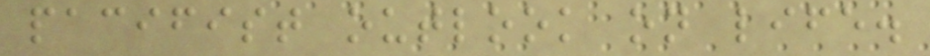pacifist outlook on life.
